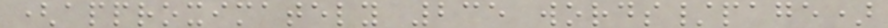(approximately 235 words/page)
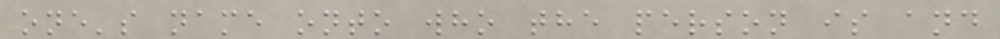one's name onto who the person is and
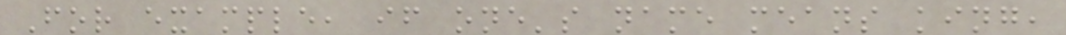For example, if one's name means king,
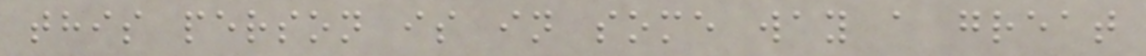this person is in some way a great
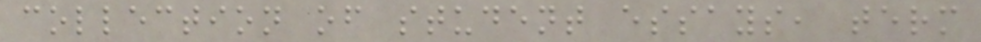collection of student essays, term
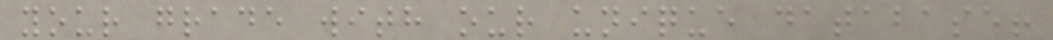your grade with our unique database!
